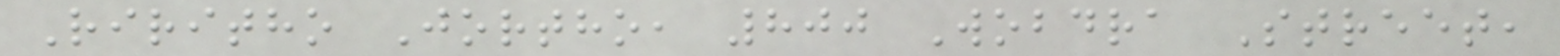Riritho Jortho, 800 Wobdra Street,
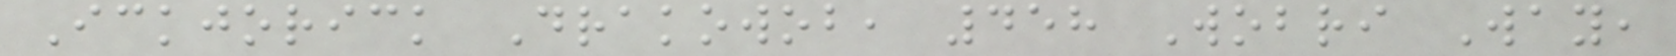Ickjorick Drakowob, 458 Wobri Way,
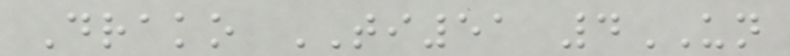Drako TI51 4UN
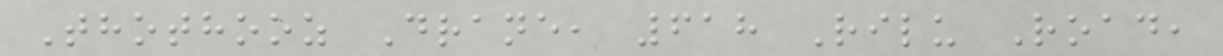Thothooz Drane, 618 Rilu Road,
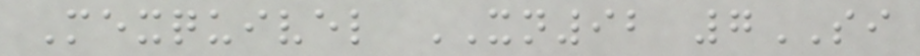Mexquivel XN92 7SI
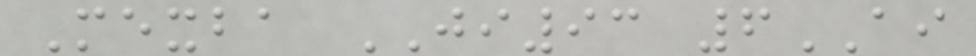Mexba JI93 6AI
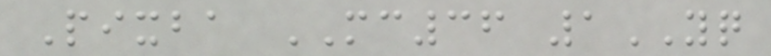Pixba MC36 1YQ
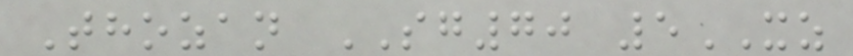Thozan SG70 5XZ
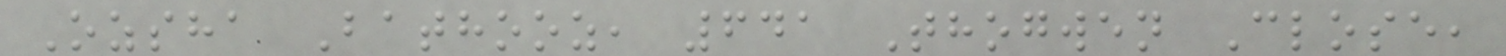Ozsha Bathooz, 641 Thogwen Close,
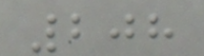208
